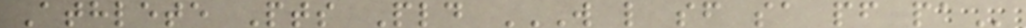Athlete Pts Pld W L SF SA PF PA
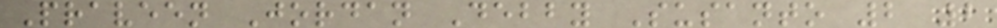Praveen Jordan Debby Susanto 2 2
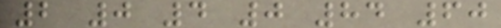2 0 4 0 84 60
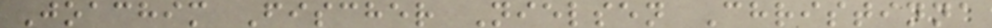Joachim Fischer Nielsen Christinna
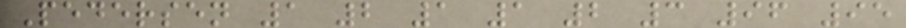Pedersen 1 2 1 1 2 3 96 95
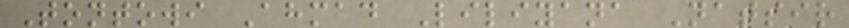Tontowi Ahmad Liliyana Natsir
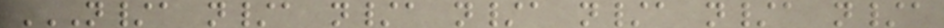N/A N/A N/A N/A N/A N/A N/A
